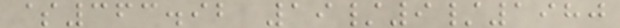$363.92 19/9/1980
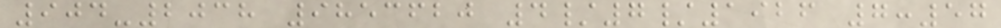904-2038 9853620 4/7/1926 7:57
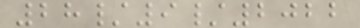28/9/2022
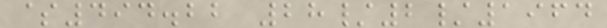$494.22 28/2/1964
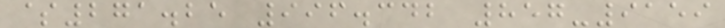$271.25 996.342 857-9159
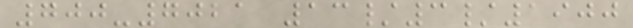700-7021 13/3/1900
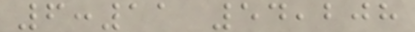6:11 54,208
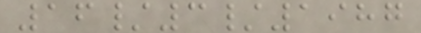16/3/1987
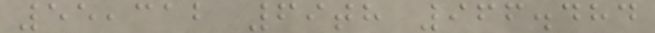55,312 69th 966.484
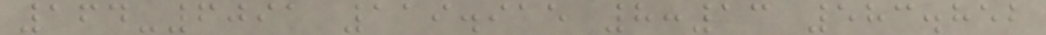164-6091 119.915 8:13 583.852
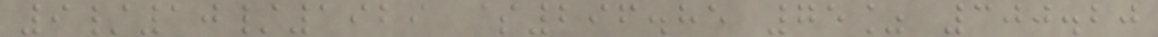9/10/1929 $296.85 75% 300.20
